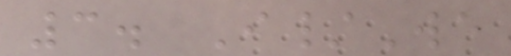3. I/We
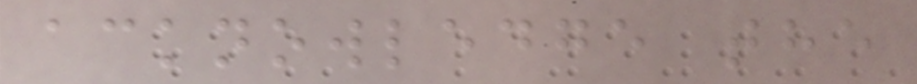acknowledge the
